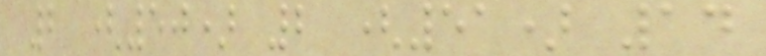2 (50) 2 (51) 14
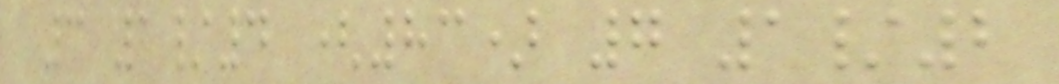3 1/4 (83) 7 1/2
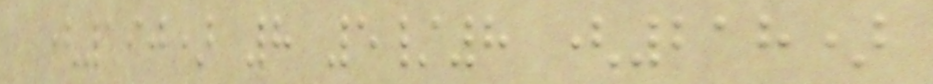(190) 8 5/8 (218)
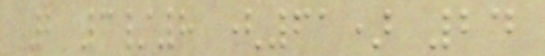2 3/8 (61) 24
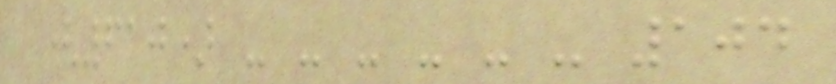(610) - - - - - - 104
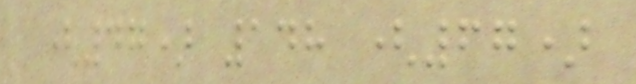(47) 148 (67)
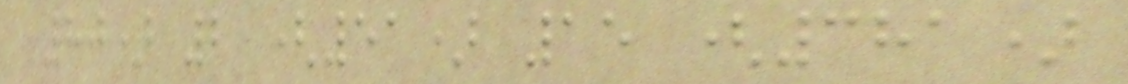80) 2 (51) 15 (381)
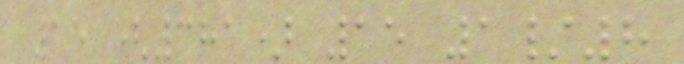15 (381) 15 1/8
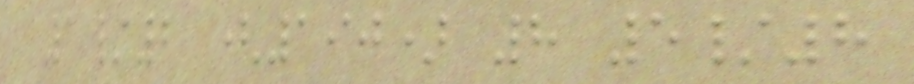1/2 (190) 8 5/8
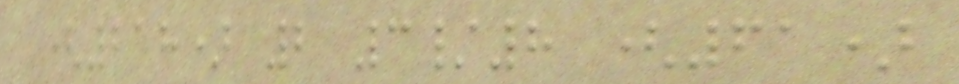(218) 2 3/8 (61)
